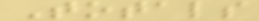Totals
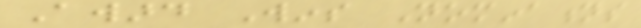Award Wins Nominations
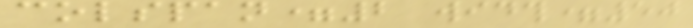colspan=2 width=50
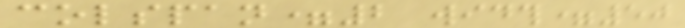colspan=2 width=50
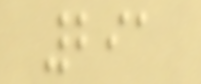291
